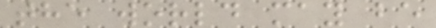the world may be
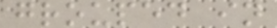grouped in
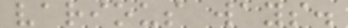various ways.
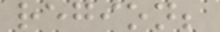region;
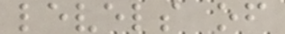levels of
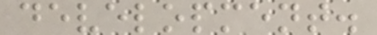development.
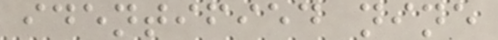identified nine
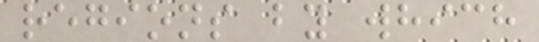regions by which
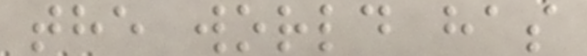the world has
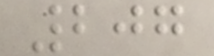207
